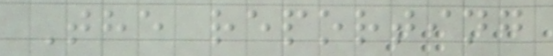The reporting
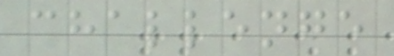challenge
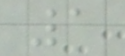1
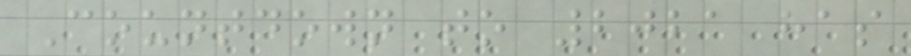Countdown to 2021 has
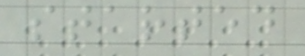started
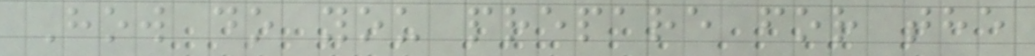How do you prepare for the
